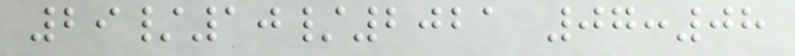29/10/2021 07:08
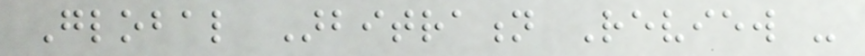Global Arbitration Review -
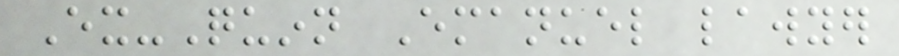Ex-Quinn Emanuel lawyer
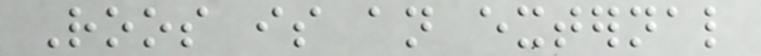Roos is an external
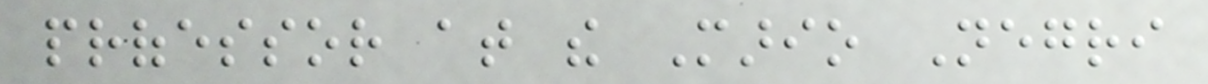professor at the Mario Negri
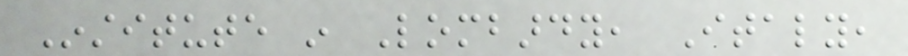Institute in Lombardy, Italy,
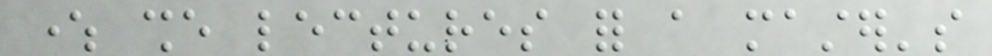where she lectures for a master's
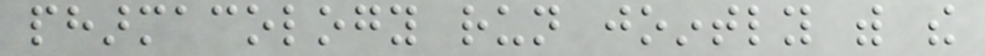pharmacology run jointly with the
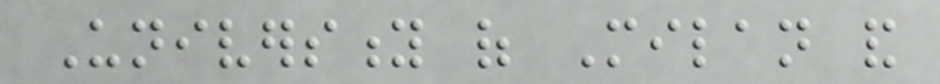University of Milan and
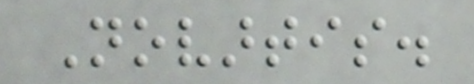Novartis.
